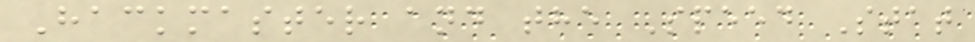Hackmaster and the Speed Stat
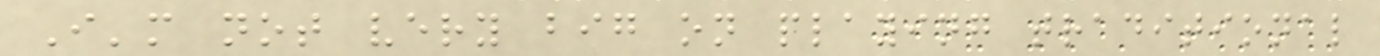I'm not very big on playing traditional
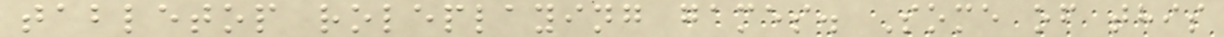tabletop roleplaying games. Some of this
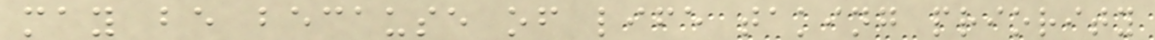may be because of life taking priority
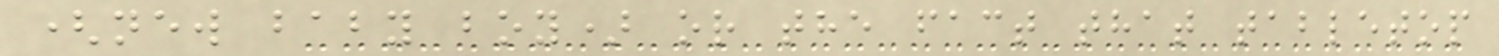(new baby boy) or the fact that tabletop
